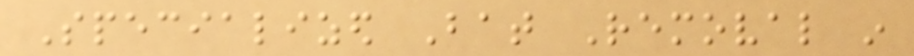Specialized Bat Removal in
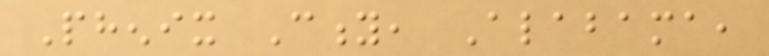Phenix City, Alabama,
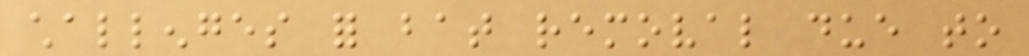challenges for bat removal due to
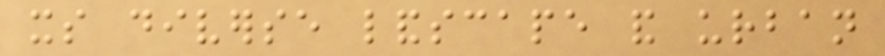its diverse landscape and urban
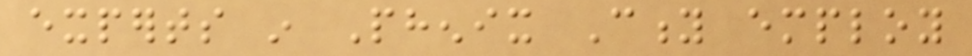experts in Phenix City employ
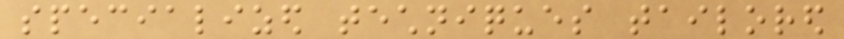specialized techniques tailored
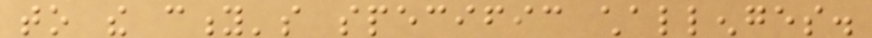to the city's specific challenges.
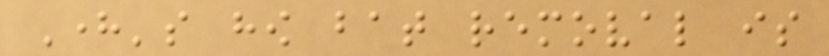Here's how bat removal is
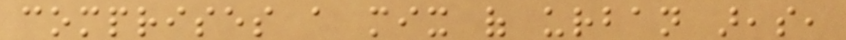comprises a mix of urban areas,
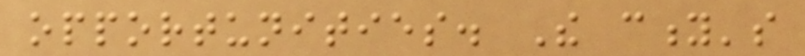opportunities. The city's
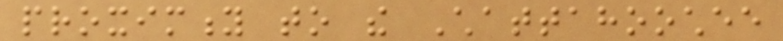proximity to the Chattahoochee
